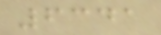6341
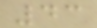43
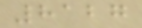8127
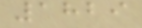1829
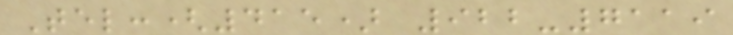Tel:(415) 922-7119
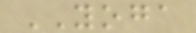YOGA
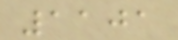1101
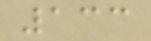133
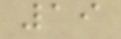19
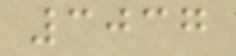3037
